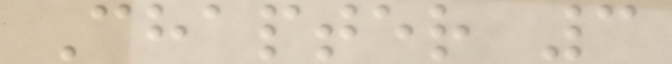Chapter 3
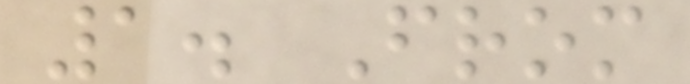1. From
